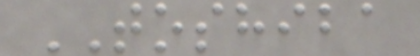TOSHIBA
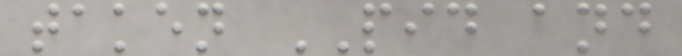taken PID and
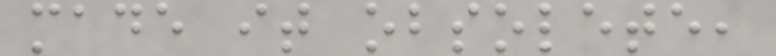made it obsolete,
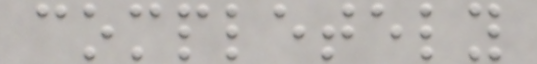completely
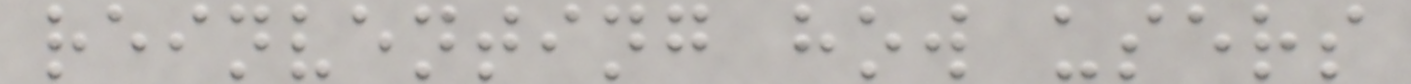reinventing how users
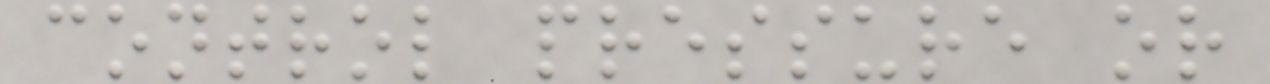control pressure or
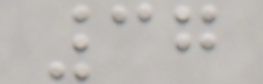37
